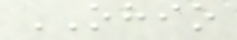OHIO
